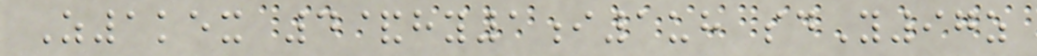Z1kex 4&hy1i1uh sdY97z
